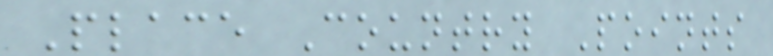Place Country Points
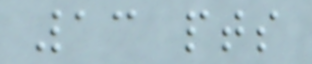13 pts
